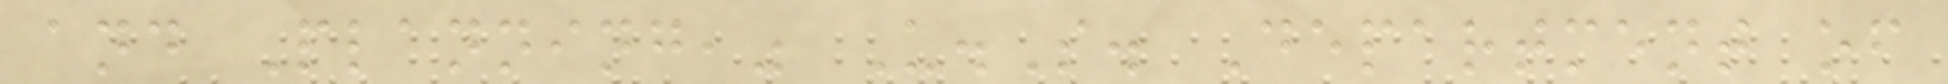and Planning," U.S. Department of
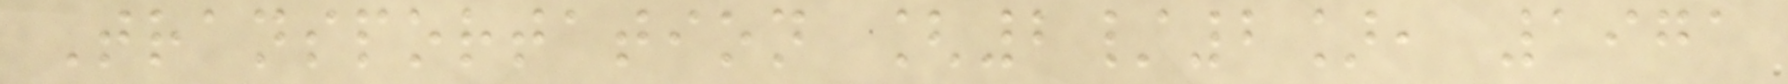Transportation [2/2], 1971
